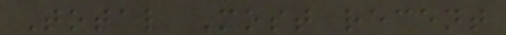Total Most recent
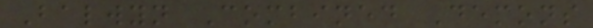Balwyn Combined Demons
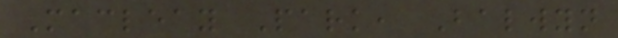Macleay Park, Balwyn
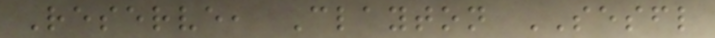Reserve, Clayton SESFL
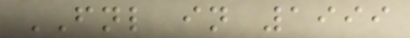FNL in 1999
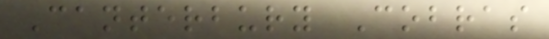Canterbury Cobras
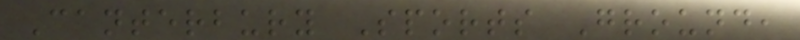Canterbury Sports Ground,
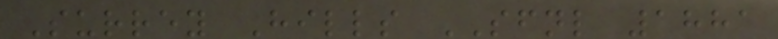Surrey Hills SFNL 1881
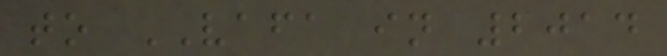to VAFA in 2014
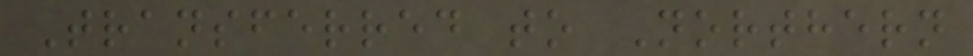Transferred to Northern
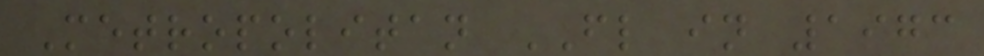Metropolitan FL in 1973
